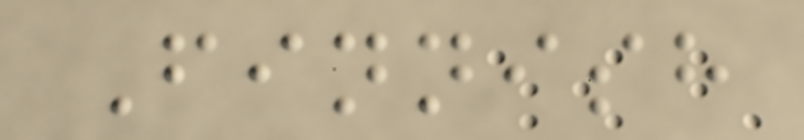Finnish
